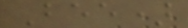Bee)
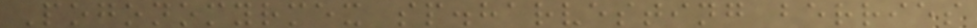Pogonomyrmex sp.harvesting berries
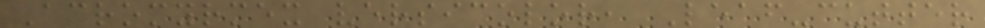Acromyrmex versicolor, Leaf-cutter
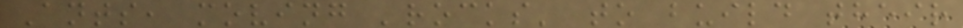Ants, moving 'rocks' to build their
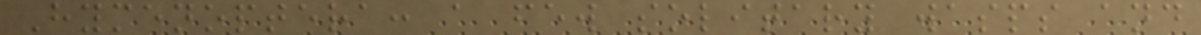Hymenoptera: a few solitary wasps and
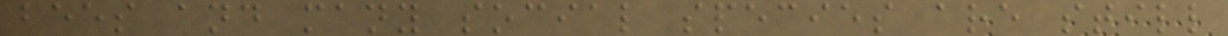bees and many social species are still
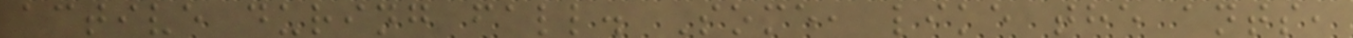active during fall. Some, like the ants,
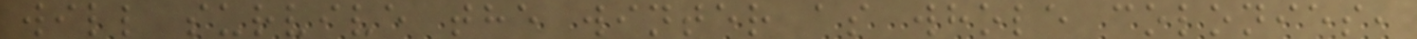will survive the winter as whole colonies,
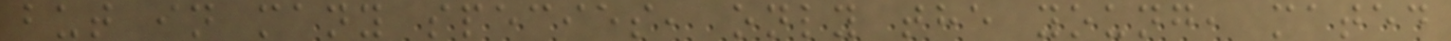but in many species, only the young, mated
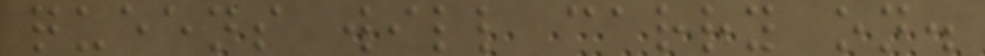queens will carry on.
